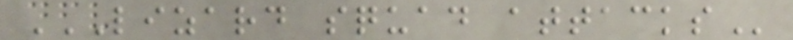LIZARD SQUAD ATTACKS
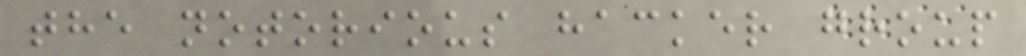the notorious hacker group
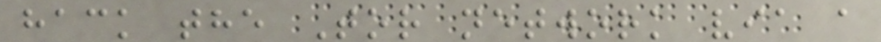hack the Tor network via a
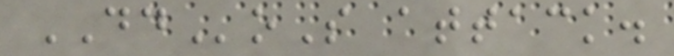DDoS attack.
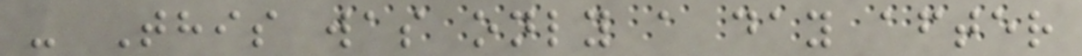- This was only a day after
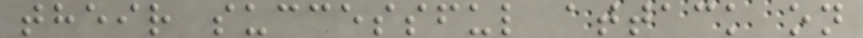their successful attack on
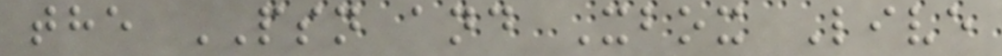the PSN and Xbox Live
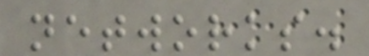networks.
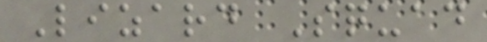Lizard Squad
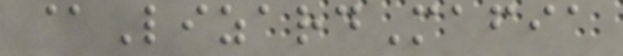@LizardMafia
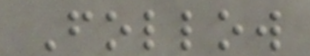Follow
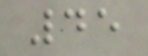45
